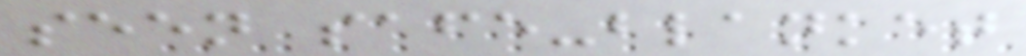seen safe-blanket
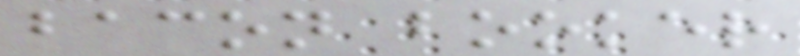bacon booker
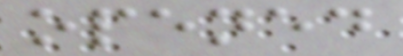opened
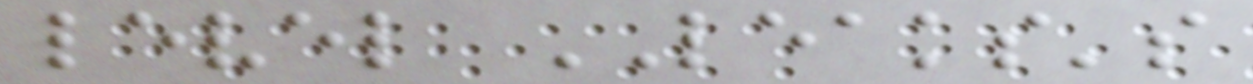level LEAKS's
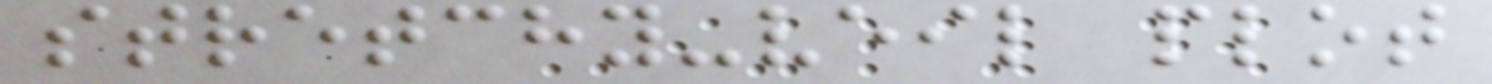stretchy-veil plot
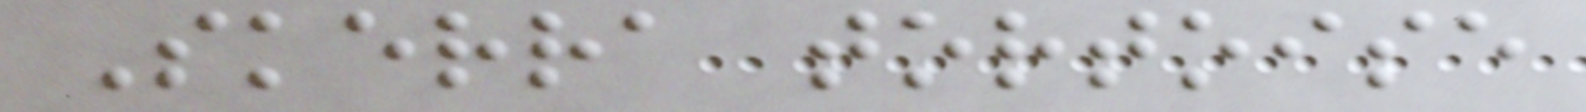Skerra tortoise
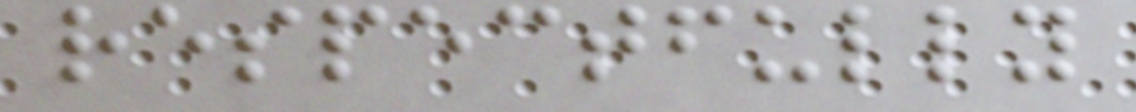respectfully
